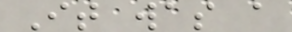It was a
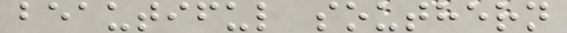beautiful southern
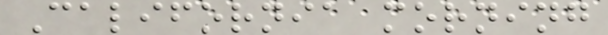California morning
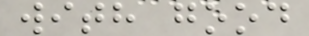with good
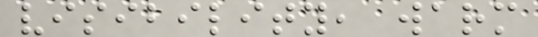visibility, warm
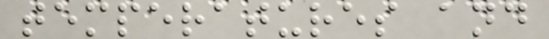temperatures and
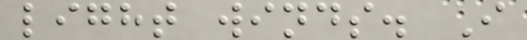light winds. I
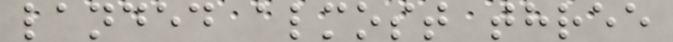landed almost three
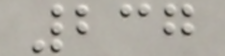237
